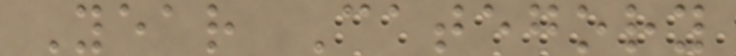Year Category
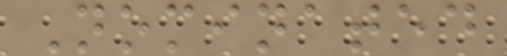Nominated
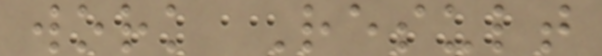work Result
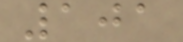101
